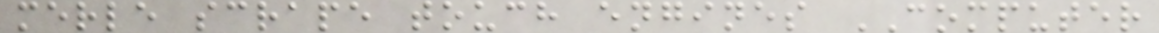merle scrape touch engines COMPUTER
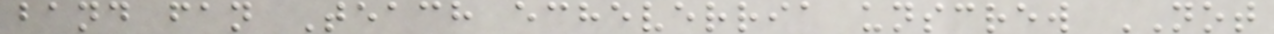band fan Teach echeverria unscrew NOT
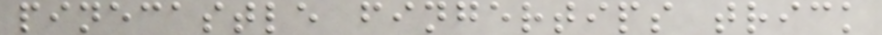pinecastle fingertips trick
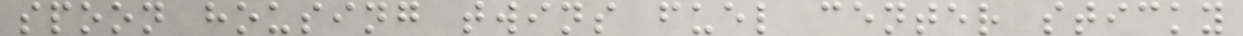spoon housing twins fuel center sticky
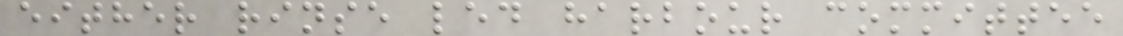either rinse led harbour committee
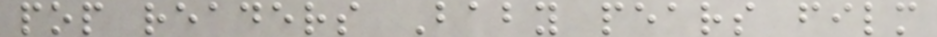pop readers Baby pears film
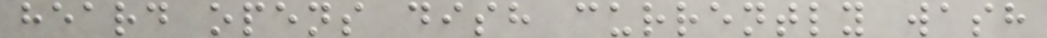heard opens dish currently wash
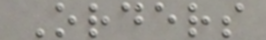Orders
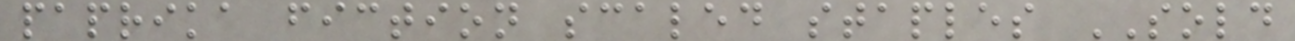paprika fiction scaled staples SOLD
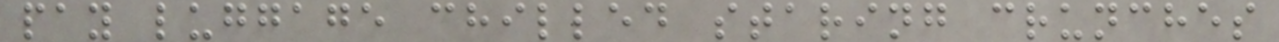pay luggage chilled staring crunches
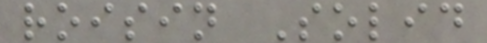roisin Solid
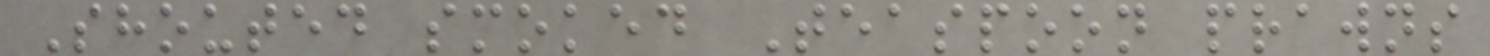Shouted smoked Teaspoon prawns
